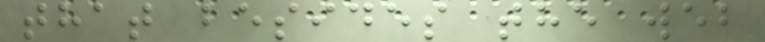that besides the web
